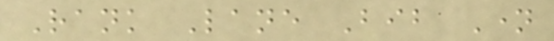Rank Lane Bib Name
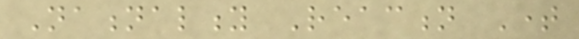Nationality Reaction Time
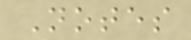Notes
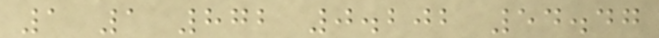1 1 872 0.202 54.47
